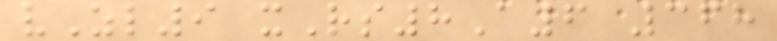vZl9 xRs8A6 368
